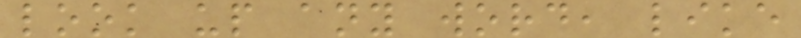look up any word, like
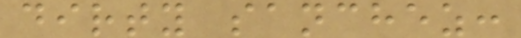dirty sanchez:
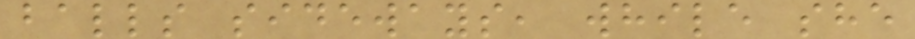balls sideways, while she
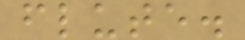flute.
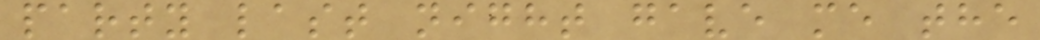party last night gave me the
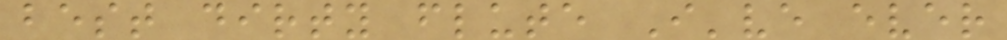best dirty flute I've ever
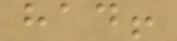had!
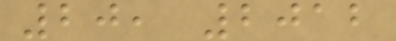20, 2012
